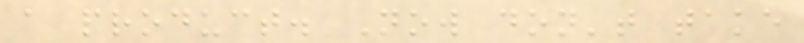a product. Now don't take
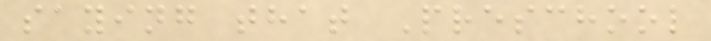saying that Preschool
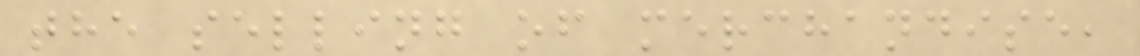the selling of merchandise,
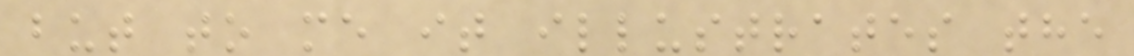but to me it illustrates the
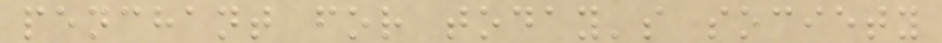penchant for today's society
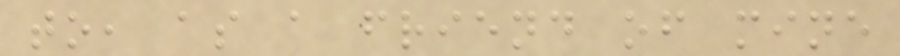to, as a friend of mine
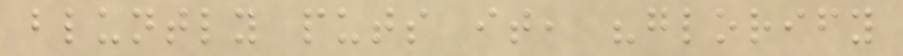bluntly puts it, "glorify
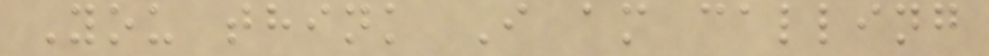You think I am calling
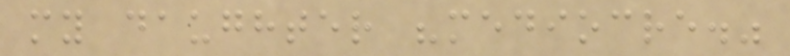my daughter "mediocre."
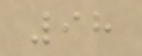98
